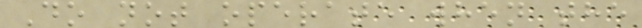Do not operate when the
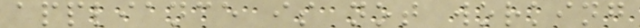appliance is not working
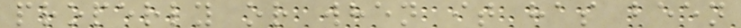properly or when it has been
